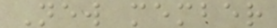New member
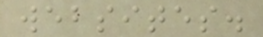websites.
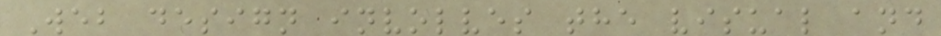Web design involves the visual and
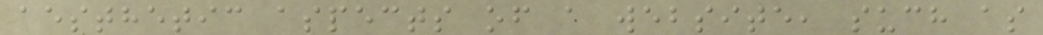aesthetic aspects of a website, such as
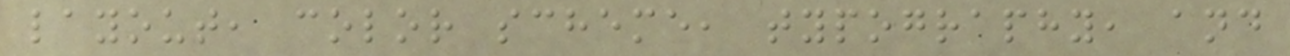layout, color scheme, typography, and
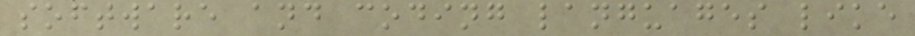software and coding languages like
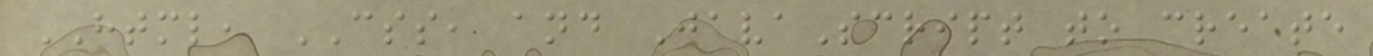HTML, CSS, and JavaScript to create
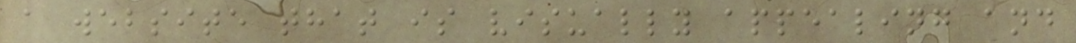a website that is visually appealing and
